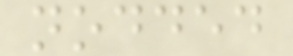nodded
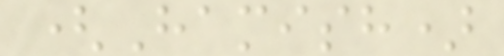(Hamish)
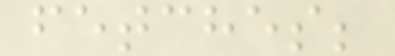fetches;
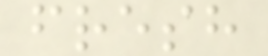fresh
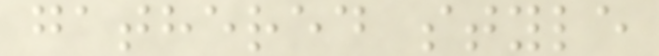gathered style
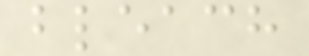bleach
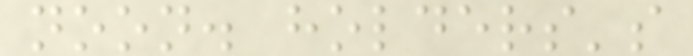noon. holders's
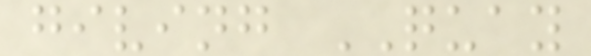giving QUAY
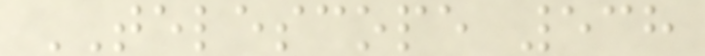TELESCOPE 538
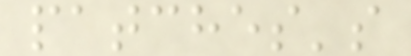patches's
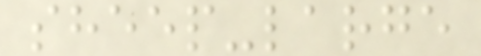sheep-large
